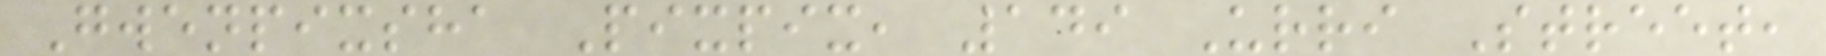Gwenpixsha Pixpix, 149 Urri Street,
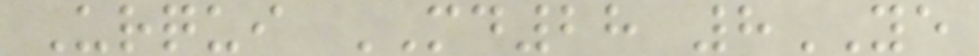Urqui MD28 8YE
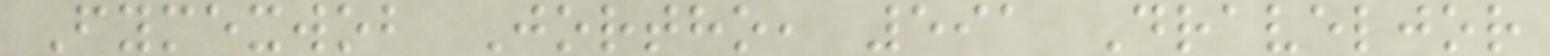Fymexwob Jortho, 591 Draveljor
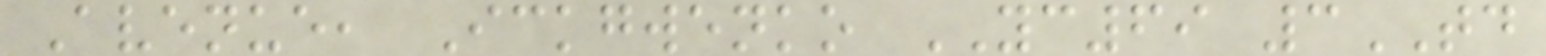Avenue, Ickgwenko YC69 3TD
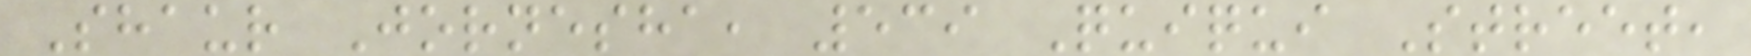Shaur Jornesha, 539 Quiqui Street,
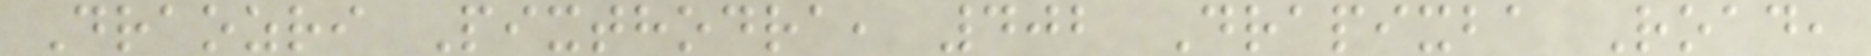Draozri Pixthodra, 402 Drapixba Road,
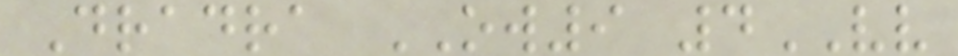Dradra OW9 4VV
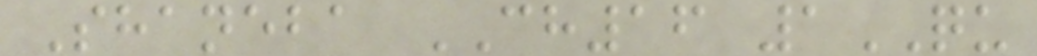Shaneba CH16 1QU
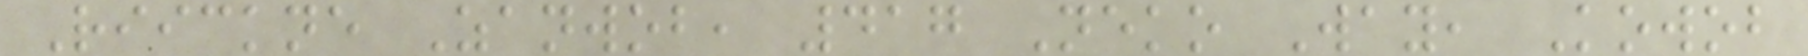Riickne Zanwob, 417 Neko Way, Kowob
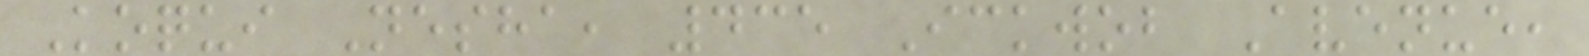Koqui Nesha, 435 Ickwob Avenue,
